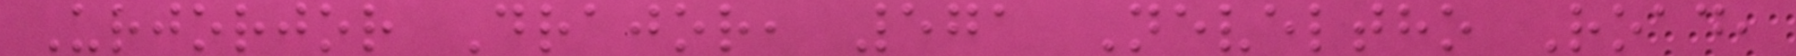Urjorjor Drajor, 571 Neveltho Road,
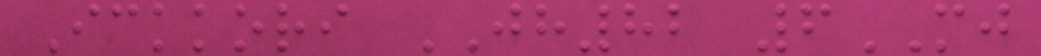Ickkori JH82 6MJ
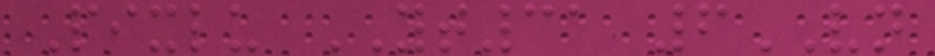Pixlu YT31 6VN
